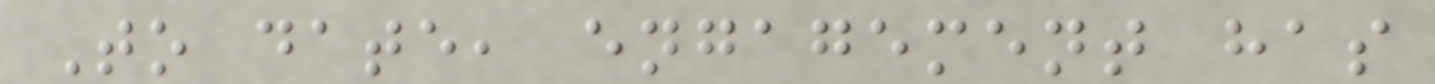To date, engagement has
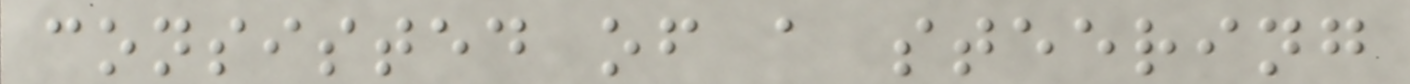consisted of a steering
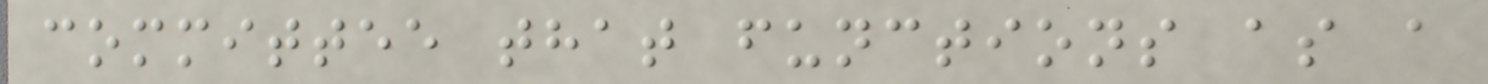committee that functions as a
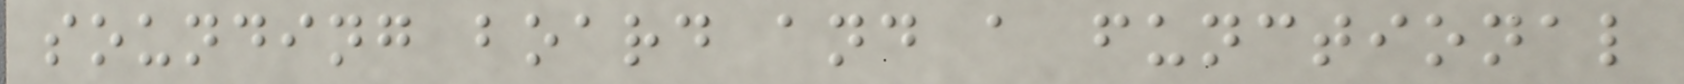sounding board and a functional
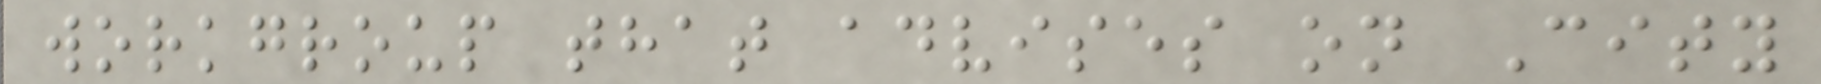workgroup that advises on City
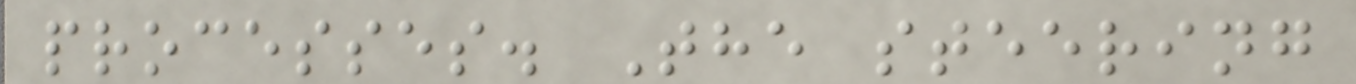processes. The steering
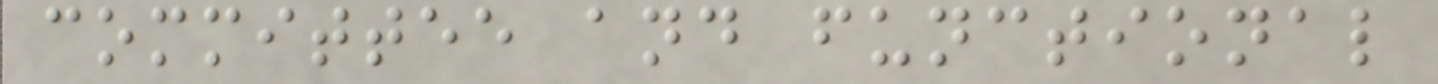committee and functional
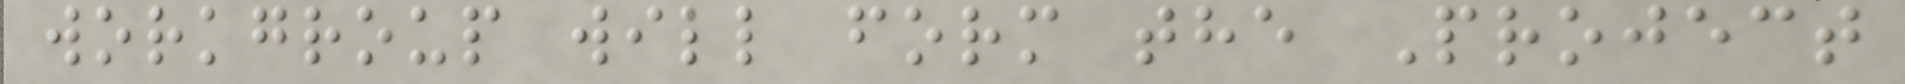workgroup will form the Project
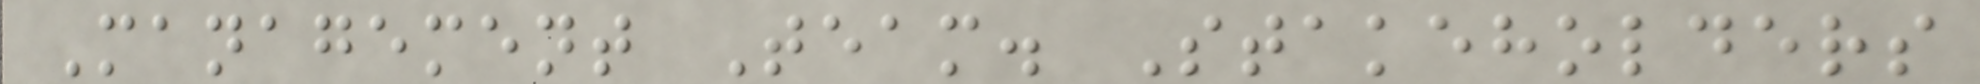Management Team. Stakeholders
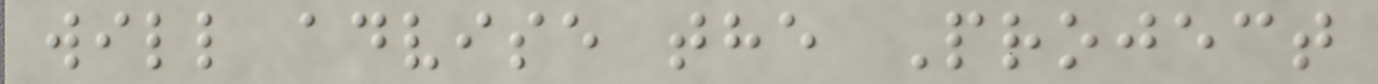will advise the Project
